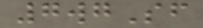7wgSf
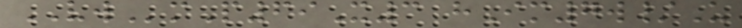VWmP69X3 hIm7w/U
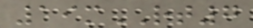19mRT7
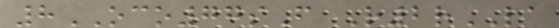8OCO77sF R2rLA
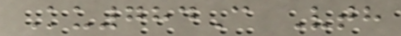Ku784C Vth
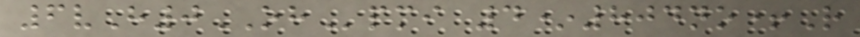6vH0OHpmi 4*804no+R
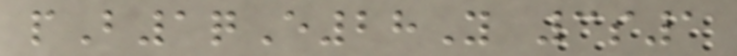pB1qE28Y 3s1
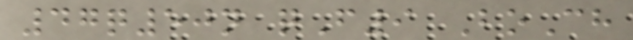47q50n qF9 BoCh
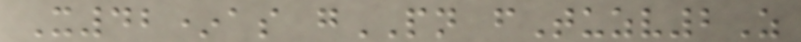X42*as gPN fTuzv2Z
